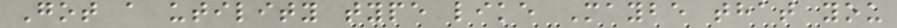Got a utility type like Maybe that you
